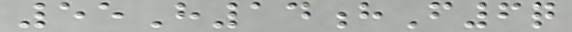55H14hF6q
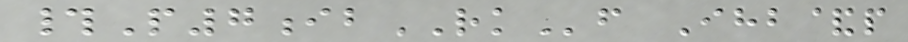#P7ibRKf Ihb&p
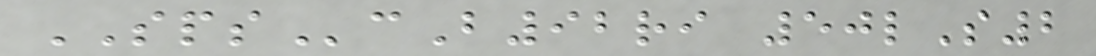SPScB92ri 50lS2
